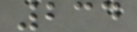234
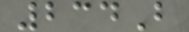234B
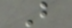B
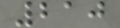210
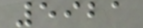5921
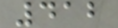412
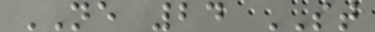NE 24 ST
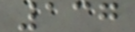137
